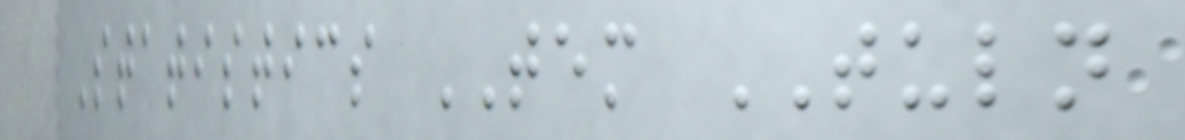Statistics TEM TULN
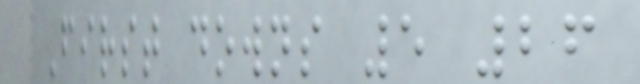First downs 5 26
